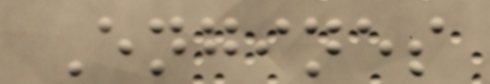Engines
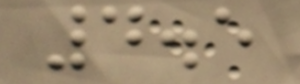4.5
